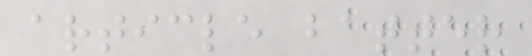article batter
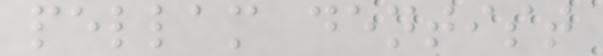pellam dentist
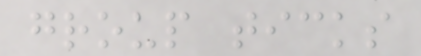group ticks
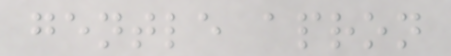gentle apron
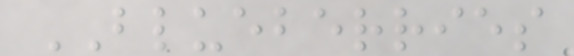BLUEBERRIES
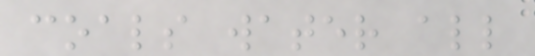coals water all
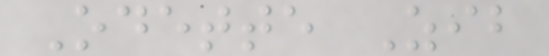Odette Zib
